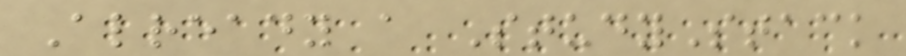Already a StudyStack
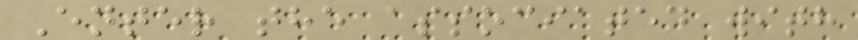Enter the associated with
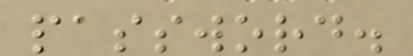password.
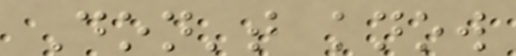Don't know
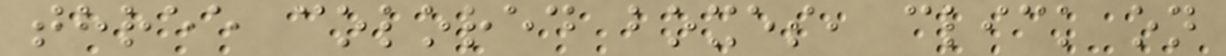three colored boxes, click on
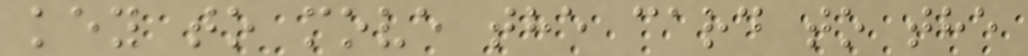key to move the card to the
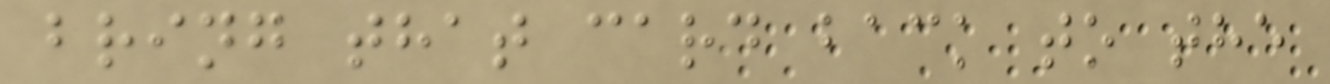bring that card back to the
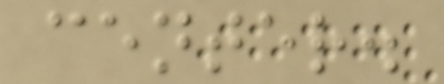center.
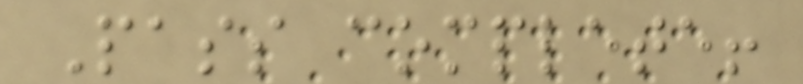Pass complete!
